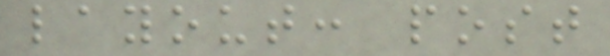layout: post
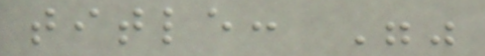title: ""
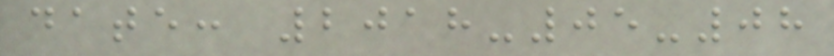date: 2018-05-08
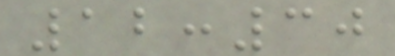12:30
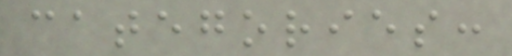categories:
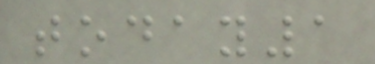today1
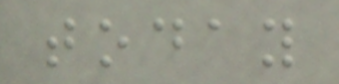today
